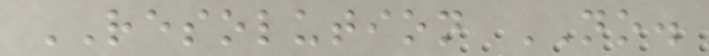RESOLUTION NO.
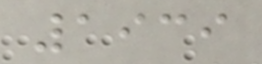1939
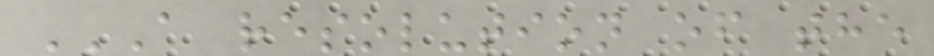A RESOLUTION OF THE
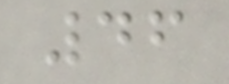46
